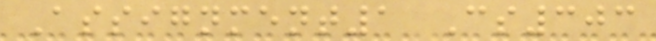Assignment1 Cs303
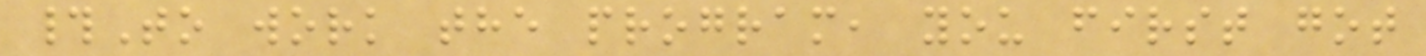#To work the program, you first got
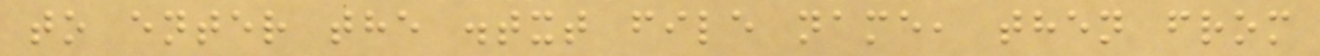to enter the .txt file name, then from
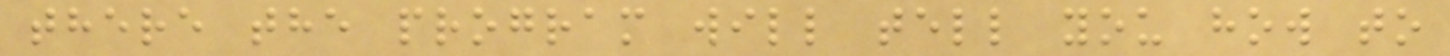there the program will tell you how to
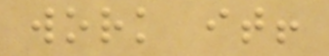work it!
